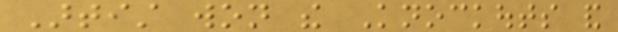Artist won the Knockouts and
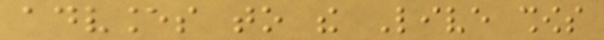advances to the Live shows
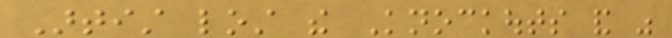Artist lost the Knockouts and was
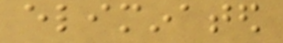eliminated
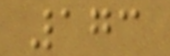173
